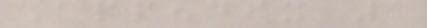Appendix 1
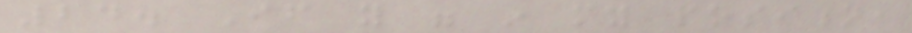24. If you were in my position,
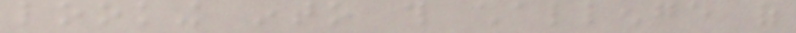looking into this challenge of
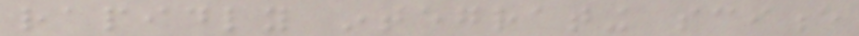rapidly integrating science
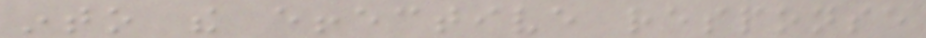into the effective response
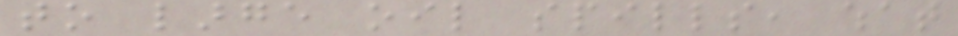to large oil spills, what
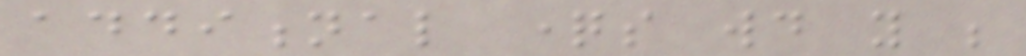additional questions would you be
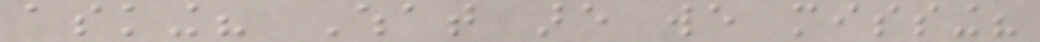asking? What are we missing?
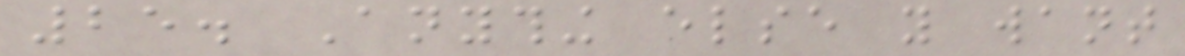25. Anything else you want
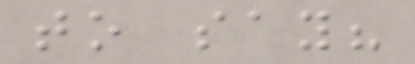to say?
